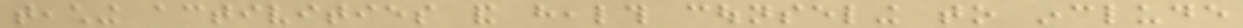teaching activities and health counseling to include
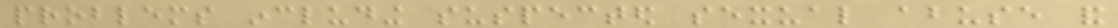problems including suspected sexual abuse and
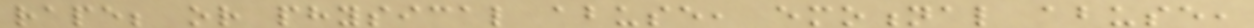rape; or physical abuse, emotional abuse,
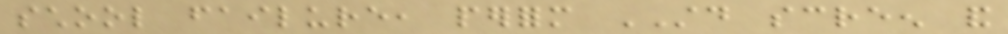school failure, perform STD screen and
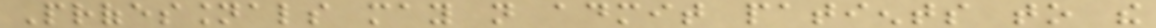Professionals may not admit patients to the
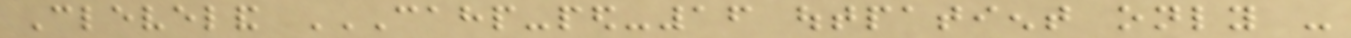Cleveland CAHP-PED-16 OUTPATIENT ONLY -
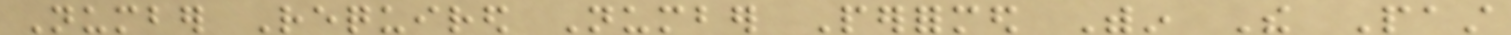Number Required Number Performed Within The Past
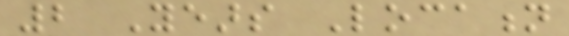2 Years Location
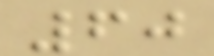60
